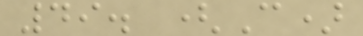49. (C)
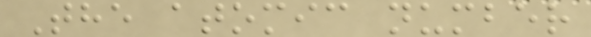The atomic number
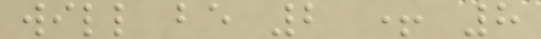will be 2 + 8
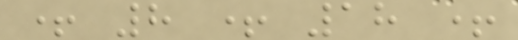+ 8 + 18 +
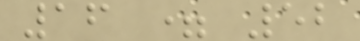16 = 52
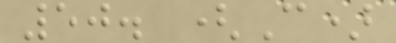50. (C)
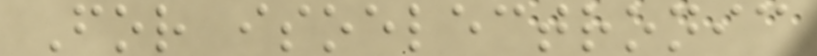For isoelectronic
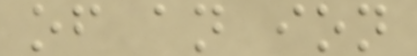of an ion
